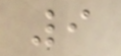9
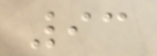93
